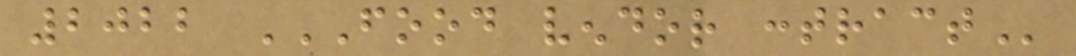2022 FOOD VENDOR CONTRACT
